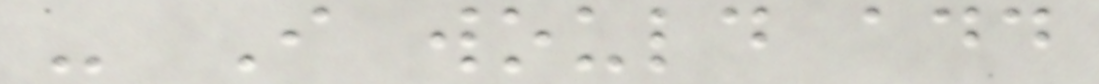- I would add
